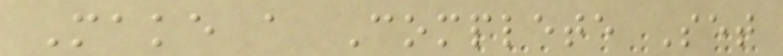Make a Complete Set
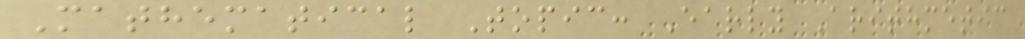Mathematical Topic: Early Arithmetic
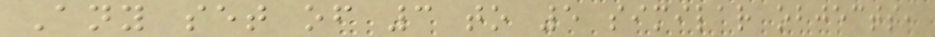Any set of 3 to 5 similar objects,
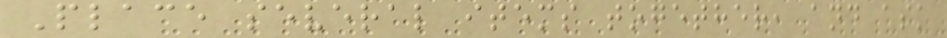Place several items together, and ask
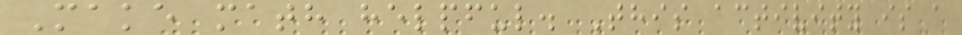Make math helpful. This activity is a
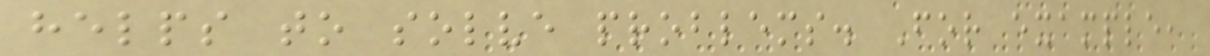helps to solve problems. For example,
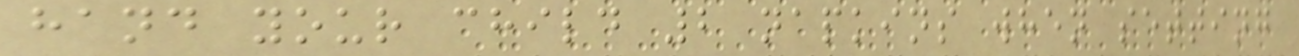hand your child 2 napkins when setting
